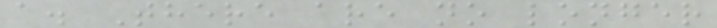a. There are no longer
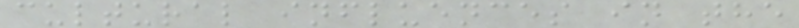cultural influences in the
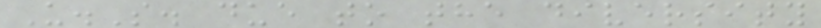U.S. due to the diversity
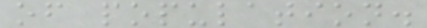of population.
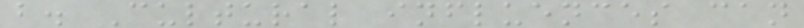b. Cultural influences can
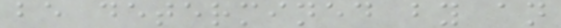be determined by an
